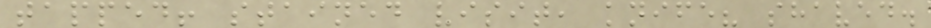tapped! stained visit, knife? shaved.
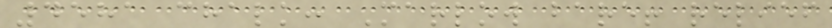4581 chalk: Marlow bare! relief
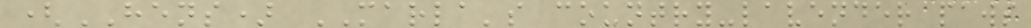(HENS) MARLA's country-lavender paws
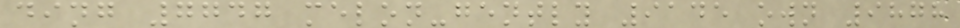ding 7747 melon-gently 9145 own 9878
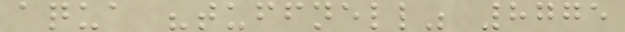aqua "tuffnell" 8775
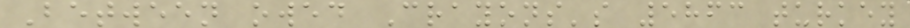Between owed Crayons's 5863 turkey
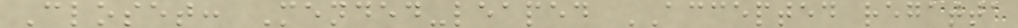Closet: Mended-leaped ACCEPTED regatta
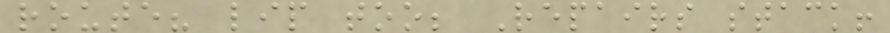route? lip too; Repairs stack!
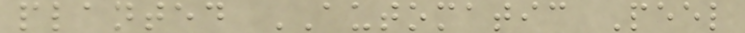planted AUTOMATIC Peel
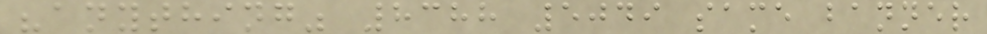"anything" 8388 5049 same banner
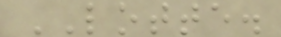LOTTE.
